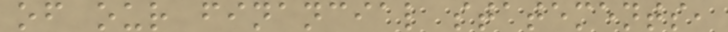of our financial statements,
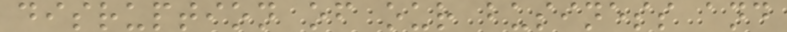disruption of our business and
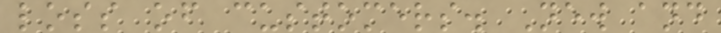loss of customers. New and
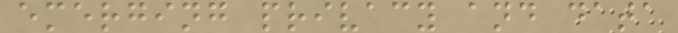emerging privacy and data
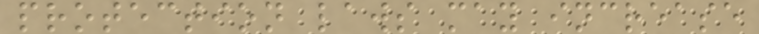protection laws may increase
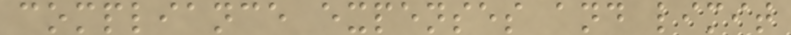compliance expenses and limit
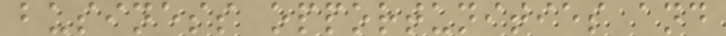business opportunities and
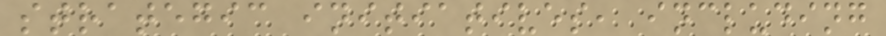strategic initiatives, including
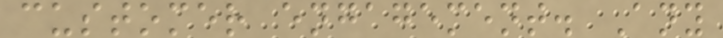customer engagement. Any
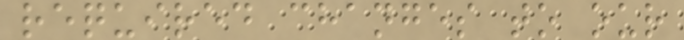required changes to our
